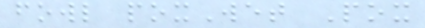fowl poxWet Pox
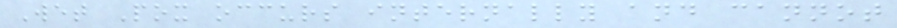Wet Pox occurs internally and cannot
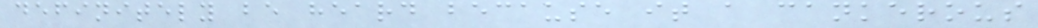definitely be heard because it a cankerous
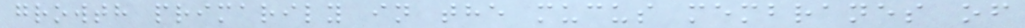growth primarily in the mucus membranes of
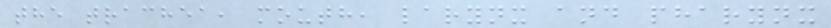the trachea, mouth, larynx and pharynx
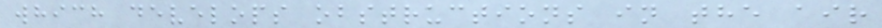which develops obstructions in the air
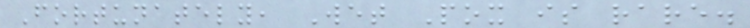Fortunately, Wet Pox is rare.
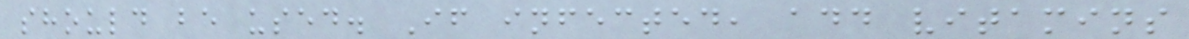should be used. If infected, add vitamins
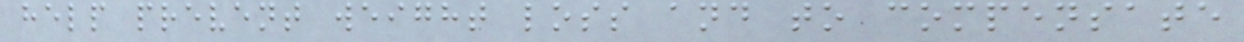help prevent weight loss and to compensate
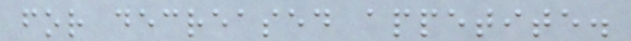for decreased appetite.
